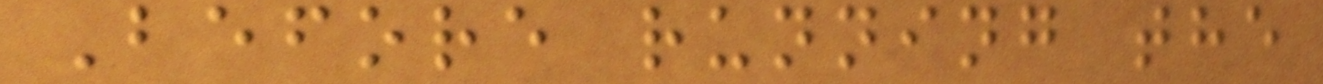Before running the
